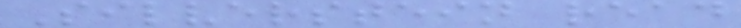Silverstein read
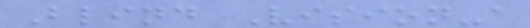Blind Vision-a
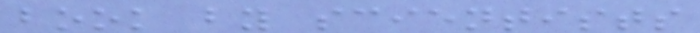book by scientists
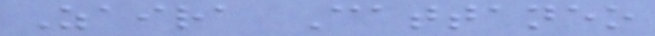Zaira Cattaneo
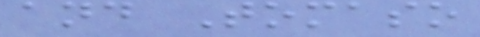and Tomaso
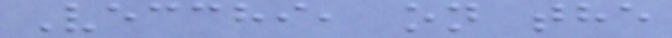Vecchi, on the
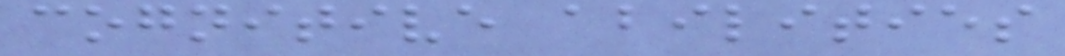cognitive abilities
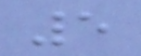5
